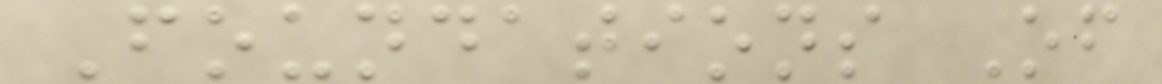Foundations Of
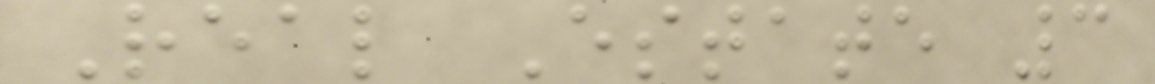Real Estate 3
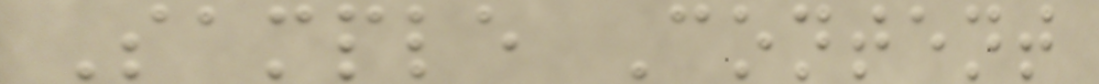Sample Content
